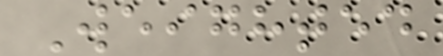Weighted
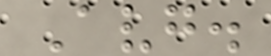Avg.
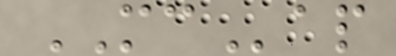MCap
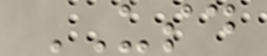USD
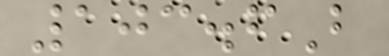103.6B
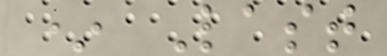* Last
